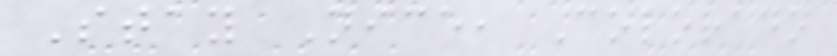Stay Nice, Colorado
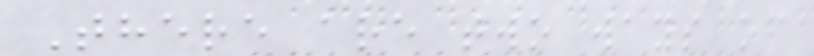There are two ways of
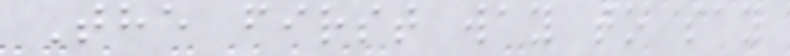The first way to say
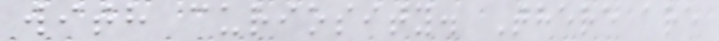with curiosity. There are
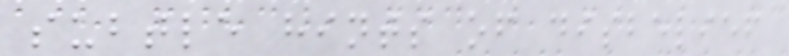subtle hints of disbelief
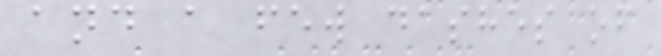and a few dashes of
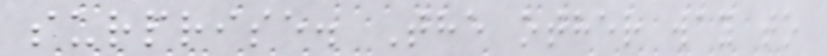surprise. The other way to
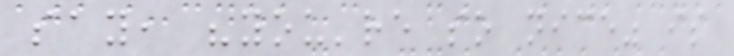say, "you're so nice" is
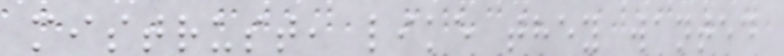mistrust, like they wanted
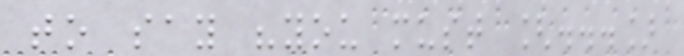to say "you must [...]
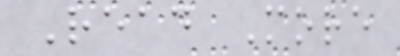Read More
